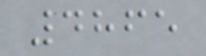4865
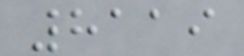8119
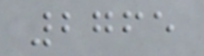2765
